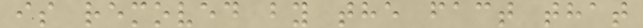is removed by the fact that
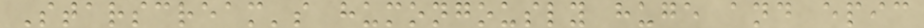Starscream's humongously huge and epic
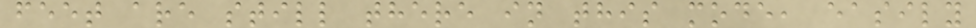feet are still there in this mode, easily
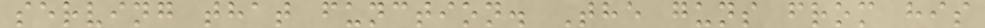serving that function. The guns from his
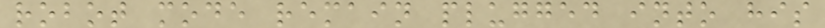robot mode remain plugged into his
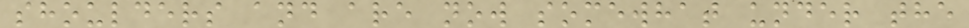shoulders and are now somewhat under the
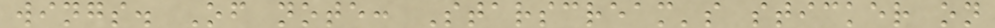wings. Of note: Starscream's sticker on
